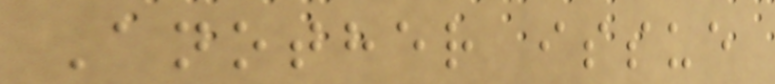Another issue
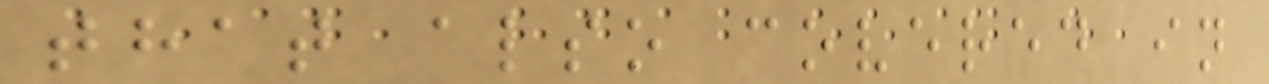that also covered in
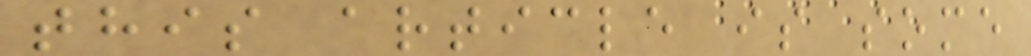this article is some
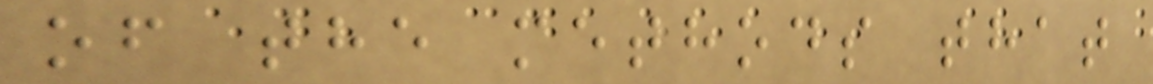of the methods that
